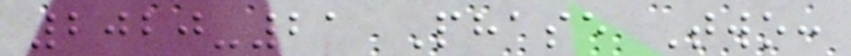2020-21 Phase Two:
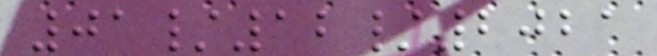01/12/2021
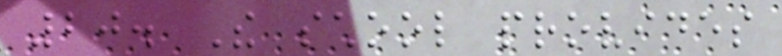20. The school provides
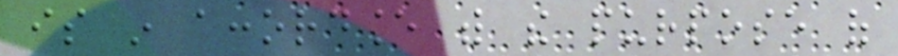is in accordance with the purpose of
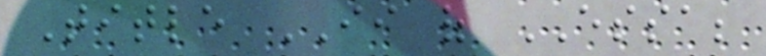Title II of ESSA;
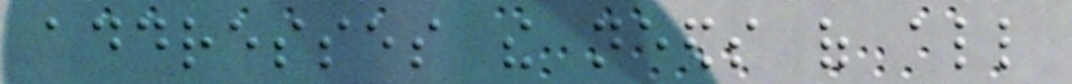addresses the needs of all
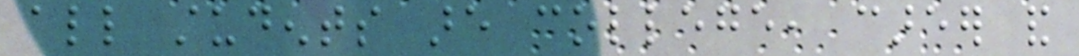all students are college, career and
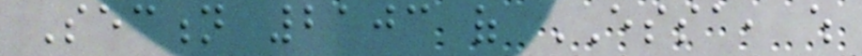Section 2103 of ESSA, which
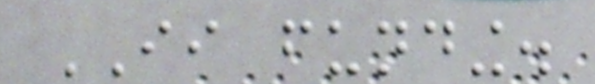II funding.
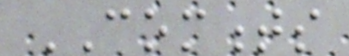COMMENTS
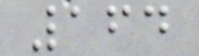164
